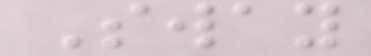Sway
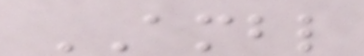AMBL
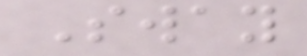Sway
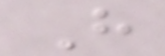H
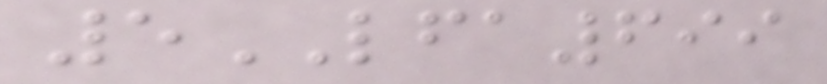5LFA699
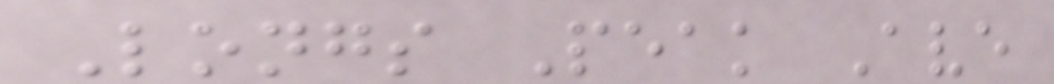Longs Peak Ave
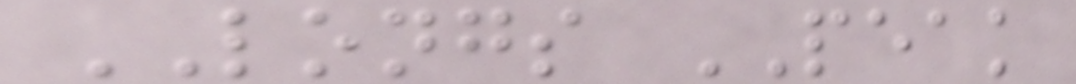LONGS PEAK
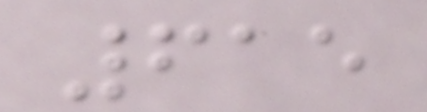615
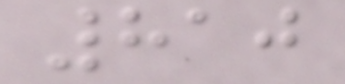810
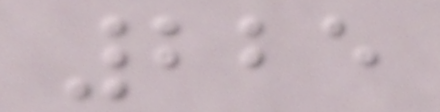225
